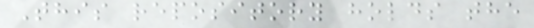This repository holds the
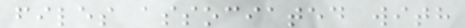files associated with
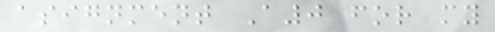asignment A0 for my
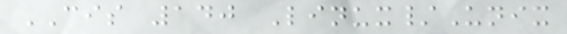CIS 140 Linux/Unix
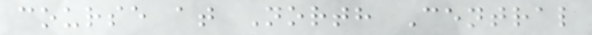course at North Central
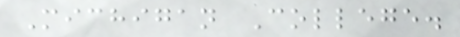Michigan College.
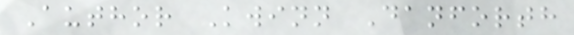Author Kwinn Danforth
